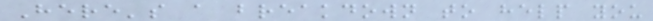Here's a breakdown to help you
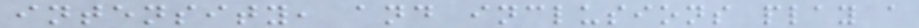intensity, and inclusions play a
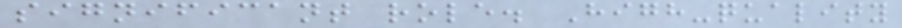significant role. High-quality
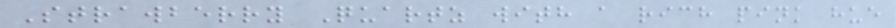Strawberry Quartz with a rich pink hue
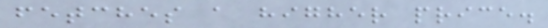fetches a higher price.
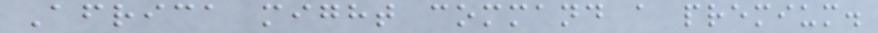Africa might command a premium.
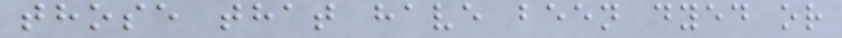those that have been dyed or
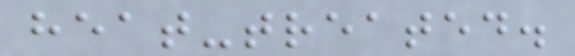heat-treated.
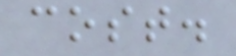cost.
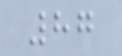87
